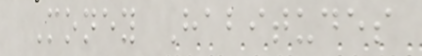Money Habitudes
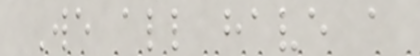We all have a
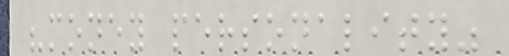"money personality"
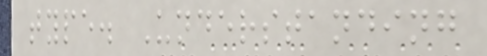type. Understanding
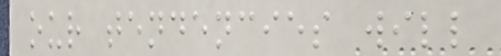our tendencies will
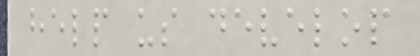help us develop
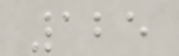125
